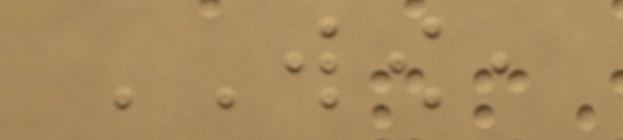WOW,
